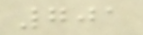701
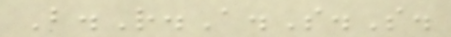B.R.A.S.S.
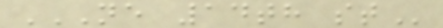NE 14TH ST
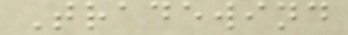Tradewind
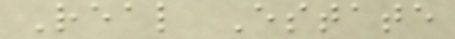Real Estate
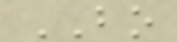BO
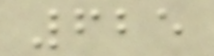625
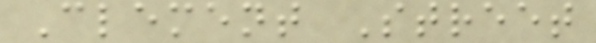Clement Street
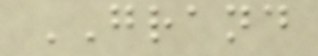GRAND
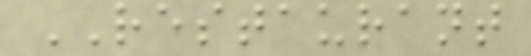RESTAURANT
